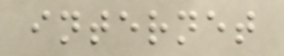internet
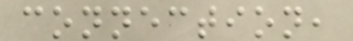connection,
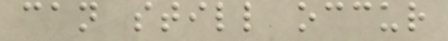can still occur
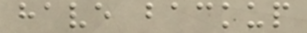have backup
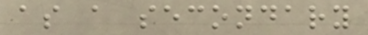as a secondary
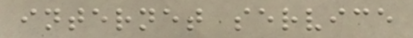internet service
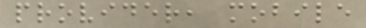provider, mobile
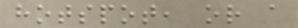hotspot, or a
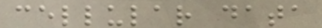cellular data
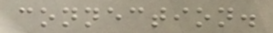connection.
